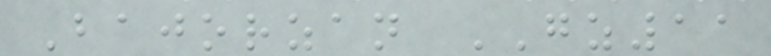Bajorzan GZ11
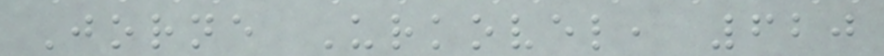Jorne Urkovel, 620
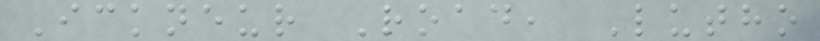Ickneur Road, Lutho
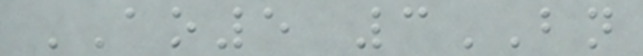AO5 3BN
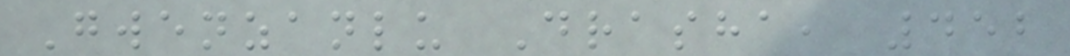Gwenzanlu Drasha, 452
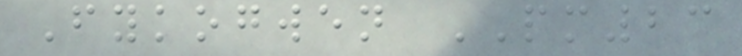Fykogwen PM23
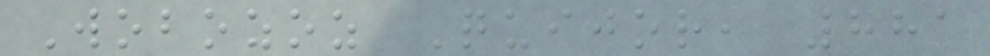Wobozoz Quijor, 881
